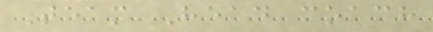Team Head coach
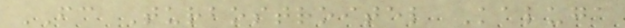FC Turbostroitel Kaluga
